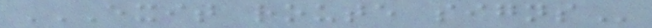EXIT ROUTE SIGNS
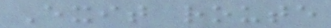Exit route
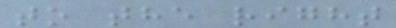to the right
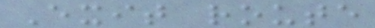Exit route
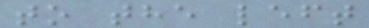to the left
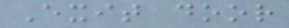Exit door
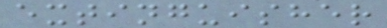extinguisher
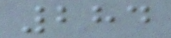284
